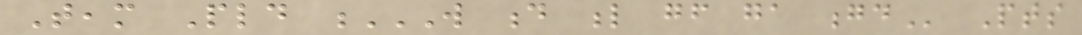Team Pld W D L GF GA GD Pts
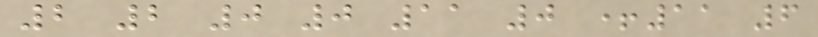2 2 0 0 11 0 +11 6
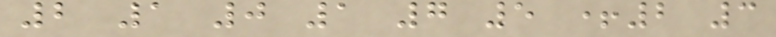2 1 0 1 7 5 +2 3
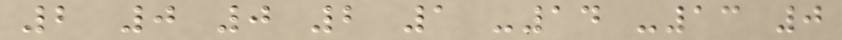2 0 0 2 1 -14 -13 0
